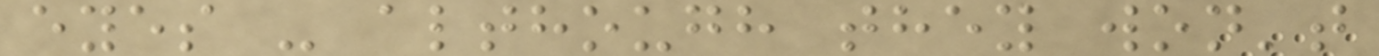eyes - although they won't
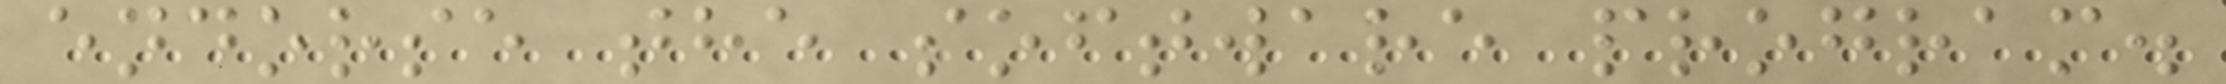endorse the software program.
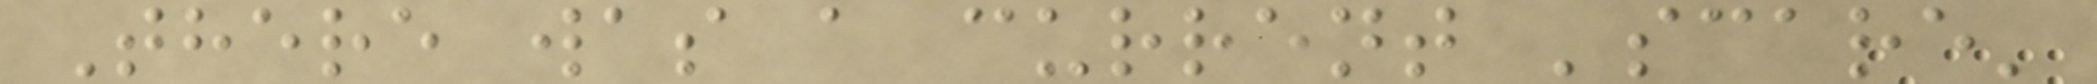There was a current 'scare'
